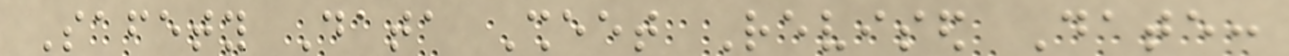Safety Data Sheet Revised Date:
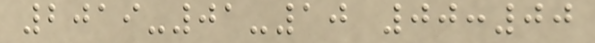2019-01-10 00:00
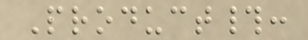Product#:
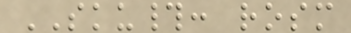SKU#: rosm
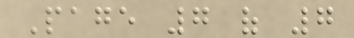Page 7 of 7
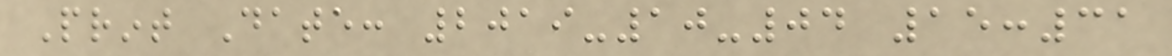Print Date: 2019-10-04 15:31
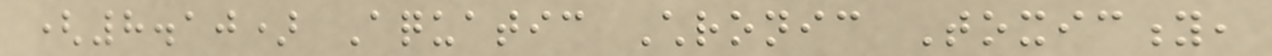(8.10) Aquatic Chronic Toxicity,
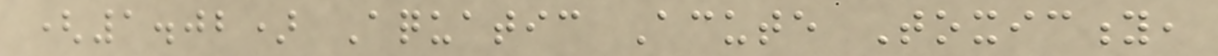(1.02) Aquatic Acute Toxicity,
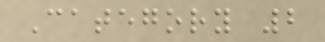Category 2
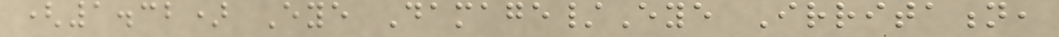(1.32) Eye Damage/Eye Irritation,
